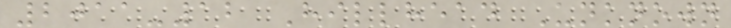2011-12 Hillhead Unknown
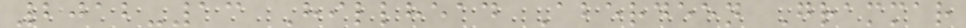2012-13 Hillhead Aberdeen Grammar
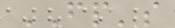FP's
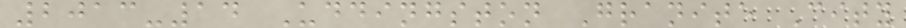2013-14 Uddingston Granite City
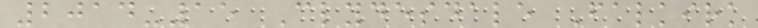2014-15 Clydesdale Falkirk
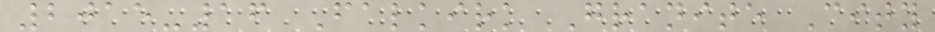2015-16 Falkirk Granite City
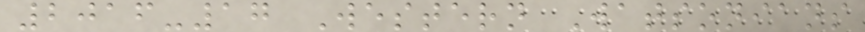2016-17 Western Watsonians
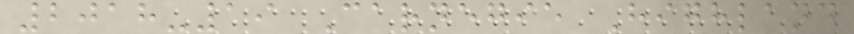2018-19 Carnegie Highland
